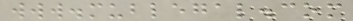www.mublegal.com
